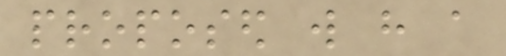proposed will have a
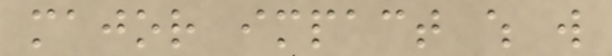major impact which will
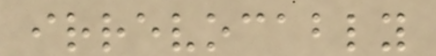irrevocably
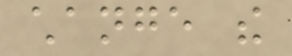change the
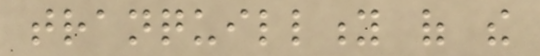tranquillity of the
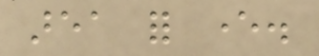area for ever.
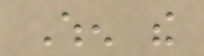When the
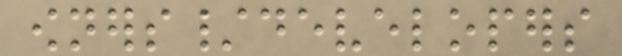owners/developers
